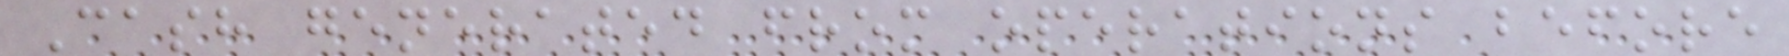Cash generated from operations before
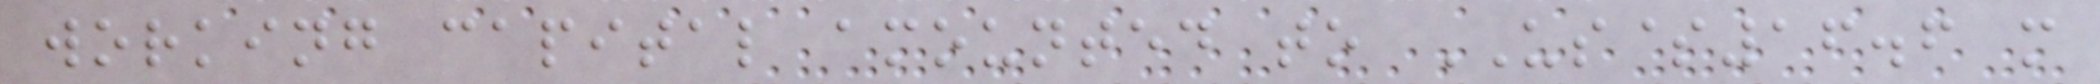working capital amounted to US$16.6 m
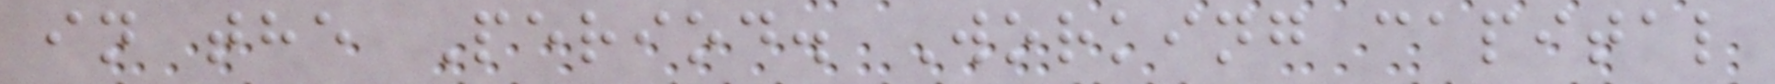in the Period. Working capital
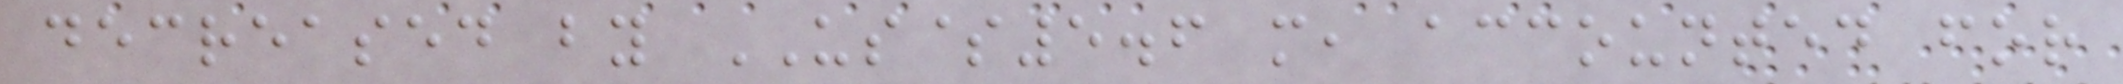decreased by US$5.6 m, accounted for
